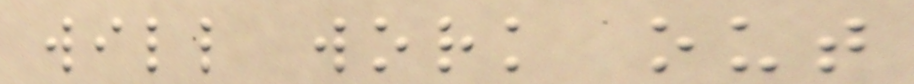will work out
